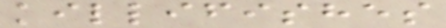killifishes
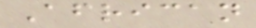African
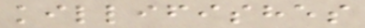killifishes
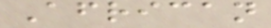African
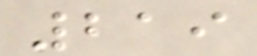219
